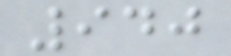940
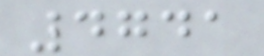4741
